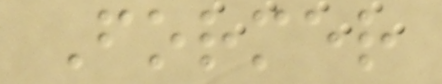Former
